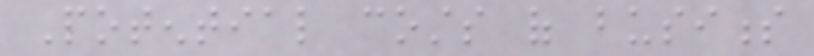Potential costs of business
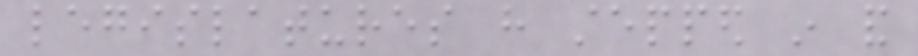legislatures have stepped in and
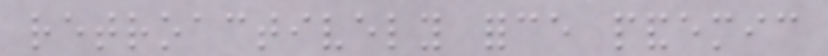retroactively force pandemic
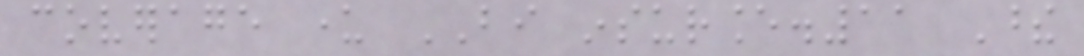coverage under BI insurance.11 These
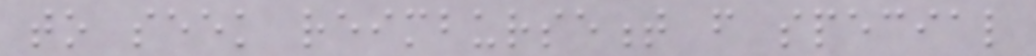to seek reimbursement from special
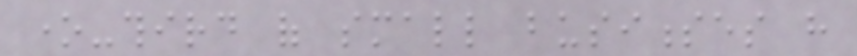one-third of small businesses have
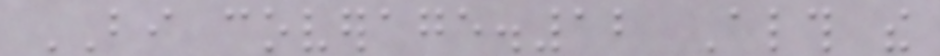BI coverage.12 Although the
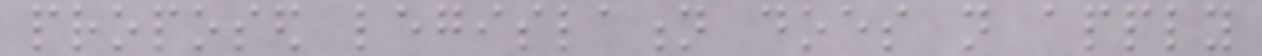proposed legislation does not apply
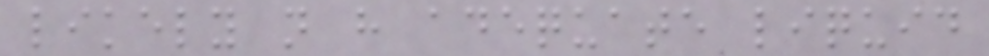likely not have adequate liquid
